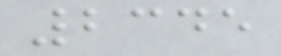2345
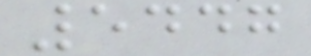5447
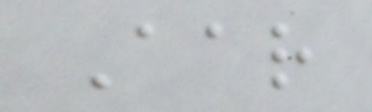Aar
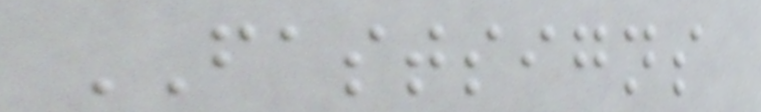FASTSIGNS
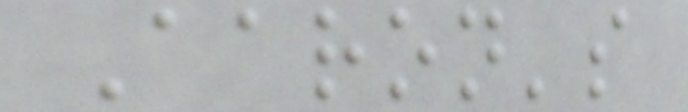Aaron's
